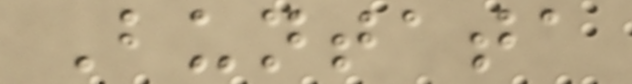Buntata
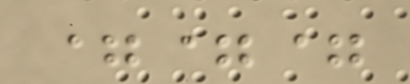===
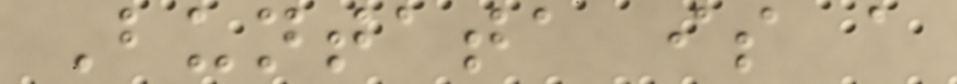Buntata is a
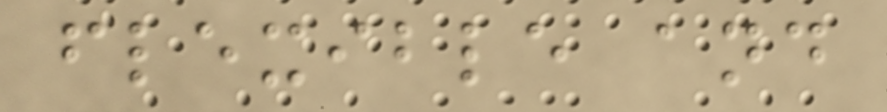flexible and
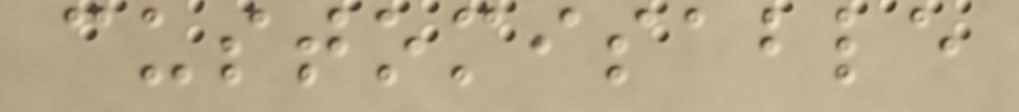customisable
